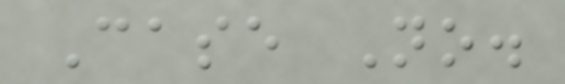Case No.
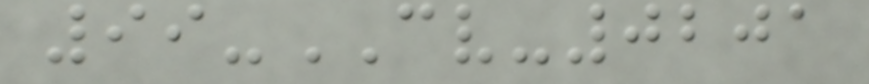99-CV-0201
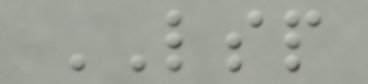LSP
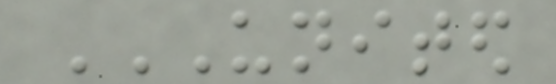UNITED
